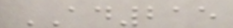AD215
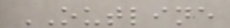OUTLINE
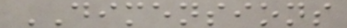DIMENSIONS
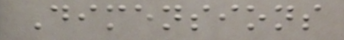Dimensions
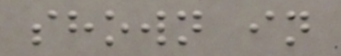shown in
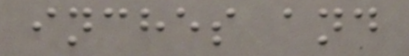inches and
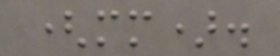(mm).
